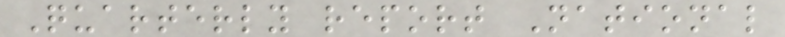Quarterly report National
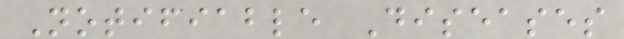Notifiable Diseases
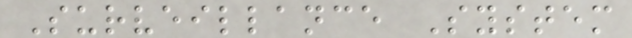Surveillance System
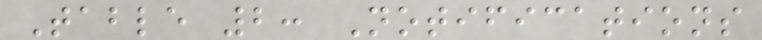Table 2: Notifications
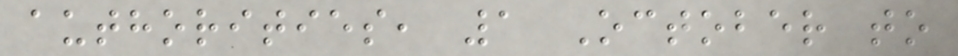authorities, 1 October to
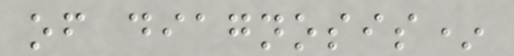of diagnosis*
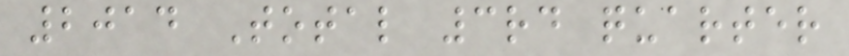2014 Total 3rd quarter
